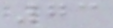73
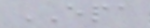EPA
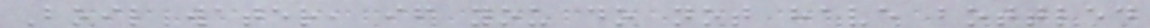Boil water, if you do not have bottled
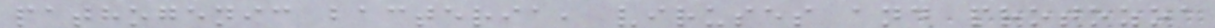pathogenic bacteria, viruses and protozoa
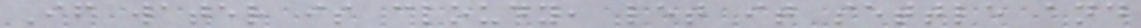If water is cloudy, let it settle and
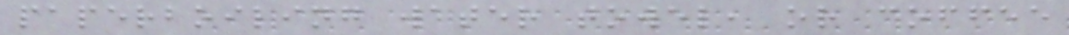paperboiling water towel, or coffee
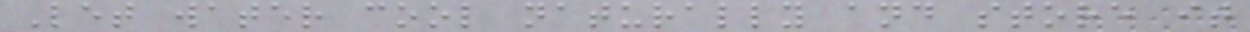Let water cool naturally and store it
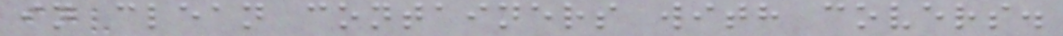in clean containers with covers.
